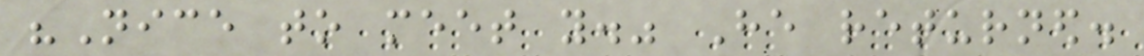"Nice to meet you." He returned.
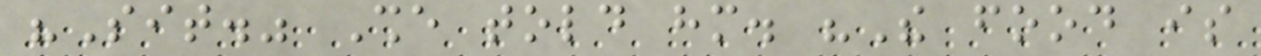"Sit." She told him. "The food is
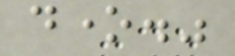done."
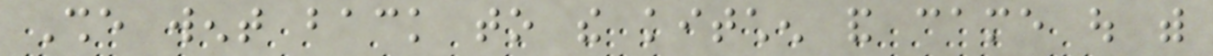She went back to the kitchen and came out with
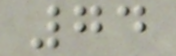74
